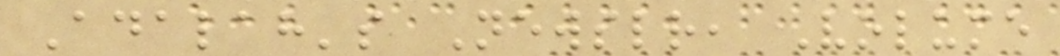Adalah's Newsletter, Volume
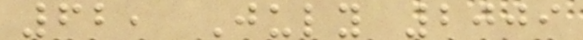62, July 2009
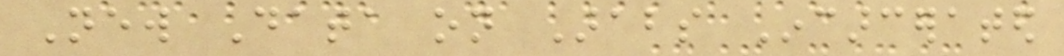New Data on Arabs Incarcerated
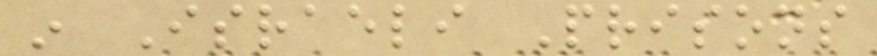in Israeli Prisons
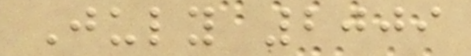July 2009
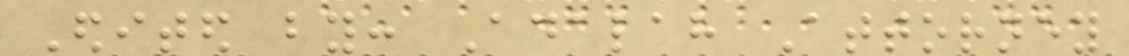Edited by: Adalah Attorney
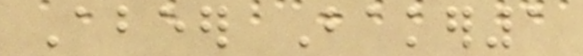Abeer Baker1
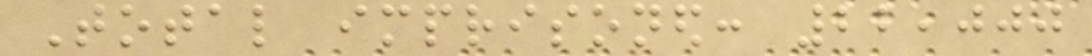Total imprisoned: 22,000
